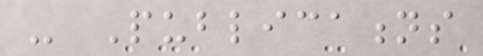- Publications
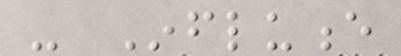- Influence
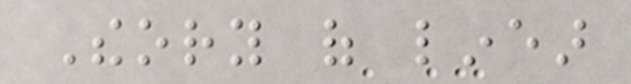Theory of linear
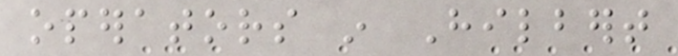operators in Hilbert
